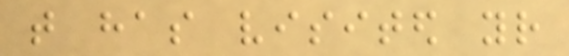that has visited your
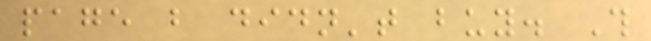page but didn't buy. This
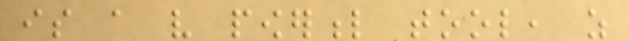is a very powerful tool, as
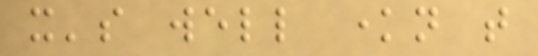it's well known that
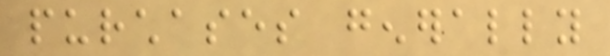purchases generally
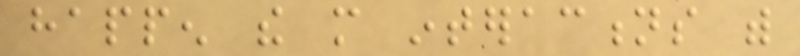happen the more interactions with
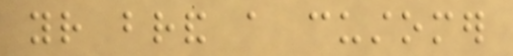your brand a customer
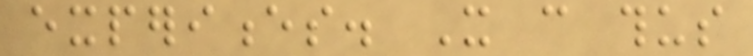experiences. It can thus
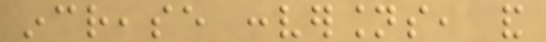increase conversions, and
